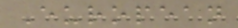European
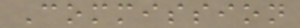Commission
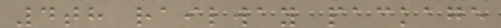4th railway package
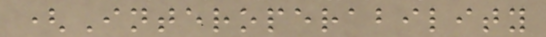(Interoperability
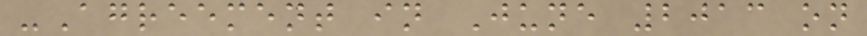-Agreement in June 2013 on
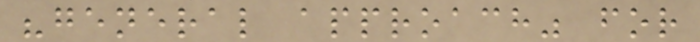"general approach" for
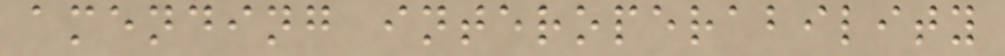amending interoperability
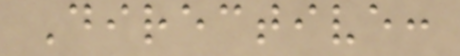Directive:
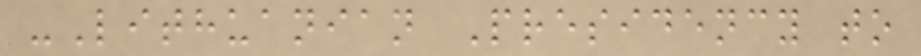-Lithuanian Presidency to
